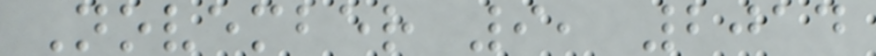November 9, 2014
